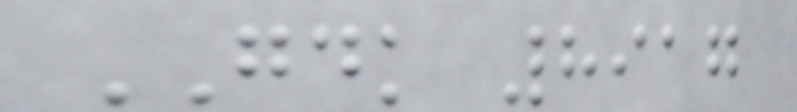GDK 8917
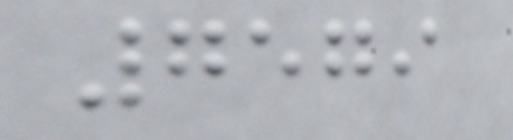7579
